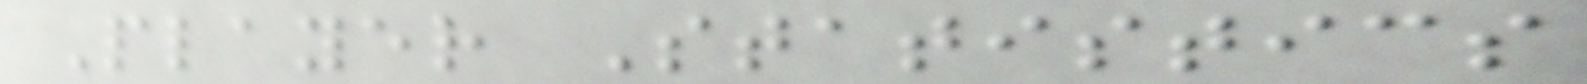Player Statistics
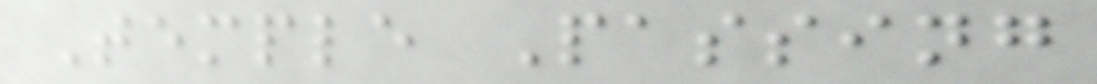Temple Passing
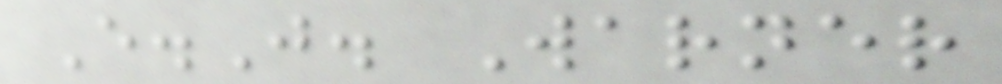E.J. Warner
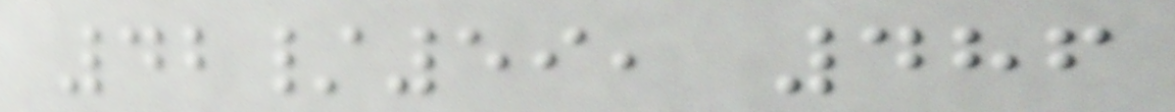42/59, 486
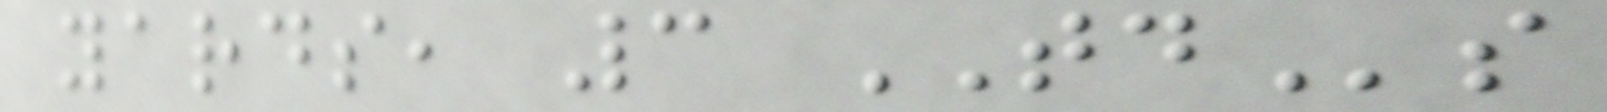yards, 3 TDs
